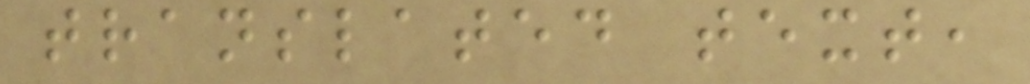translated text,
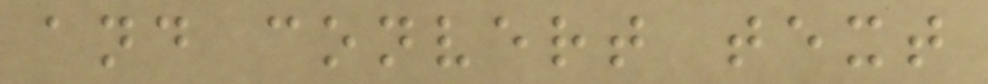and convert text
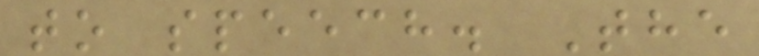to speech. The
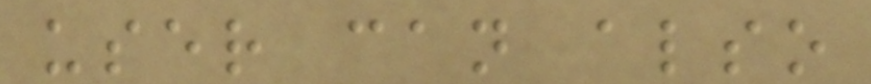user can also
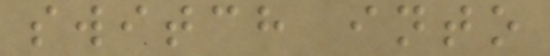switch into
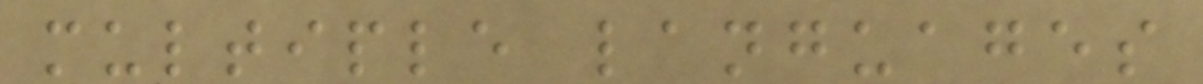multiple languages
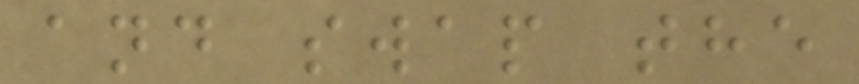and swap the
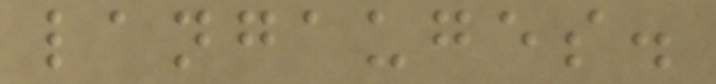langauges.
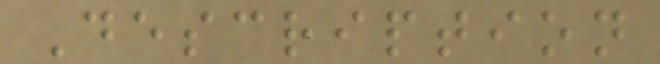Description
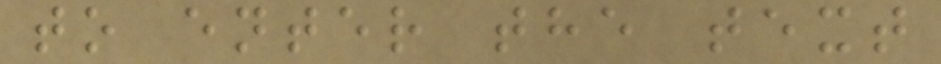to enter the text
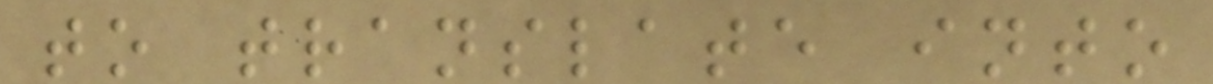to translate into
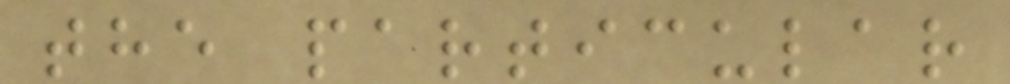the particular
